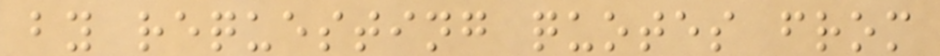by requesting quotes from
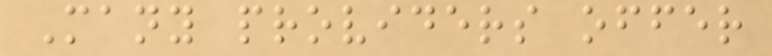Many providers offer
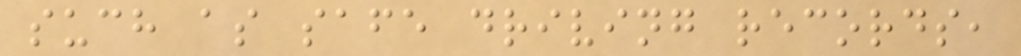such as safe driving records,
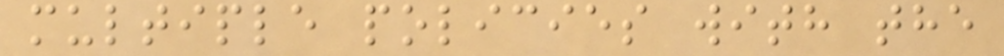multiple policies with the
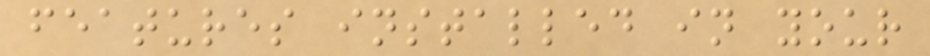features installed in your
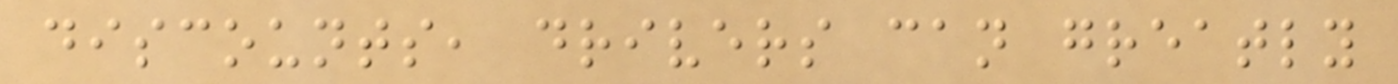discounts, drivers can greatly
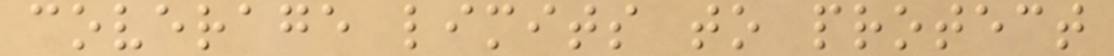coverage limits to protect
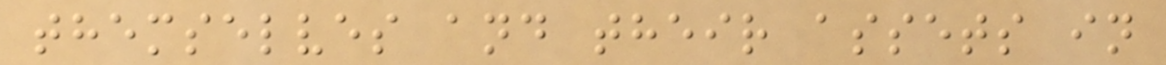themselves and their assets in
